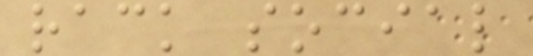rack social
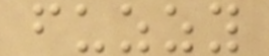fuzzy
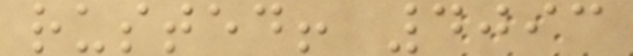rusted! 4093
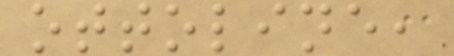ottoline,
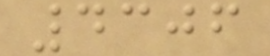4306
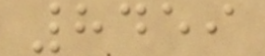8459
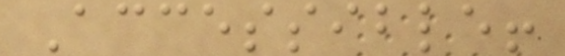Accessible!
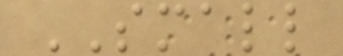SMALL
